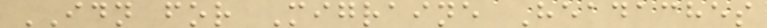IDN for Migraine Headaches
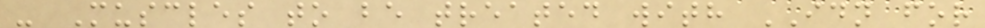- Muscles to be treated with IDN for
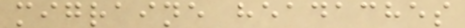migraine headaches
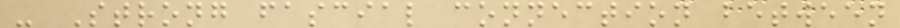- Strong fascial connection between
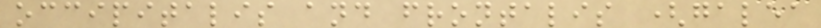occipitalis and frontalis (galea
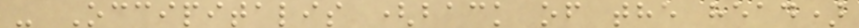- Occipitalis (back of the head)
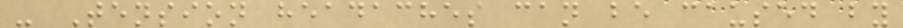- Tension headaches can be caused by
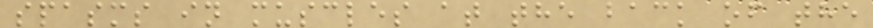spasms in muscles at the back of the
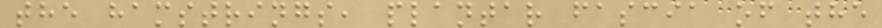the hamstrings, plantar fascia of the
